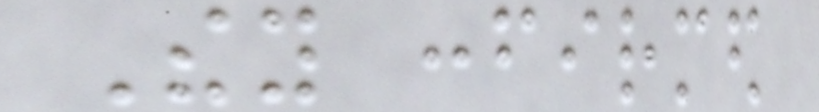They confirmed
